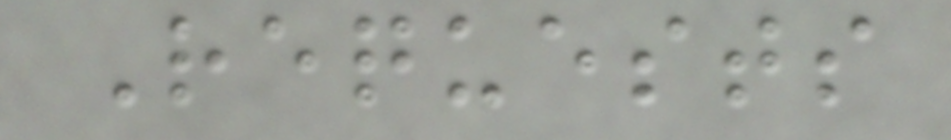Requests
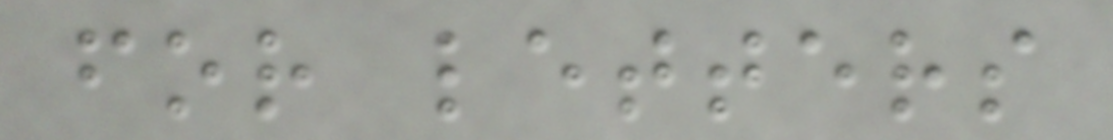for letters
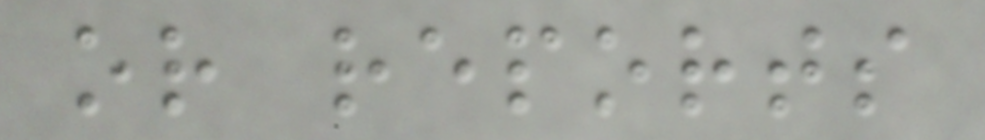or reports
